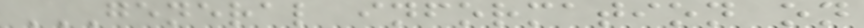GENERAL INFORMATION ON
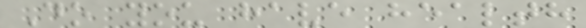Do you have health
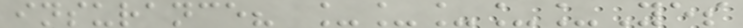insurance? _____Yes
